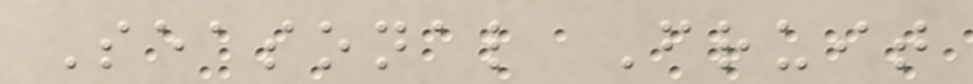Seasonal Fruit
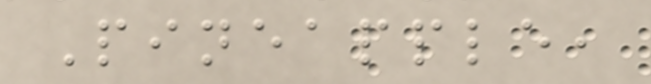Pineapple,
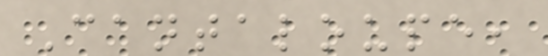Cantaloupe,
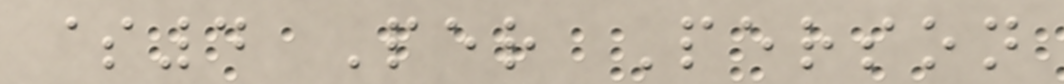$4 Per Person
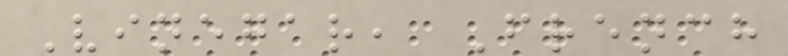Vinegar, French
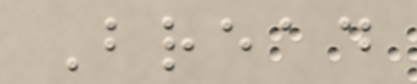Bread
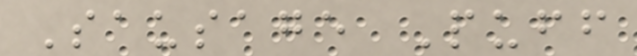Sausage Puff
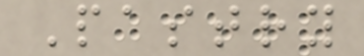Pastry
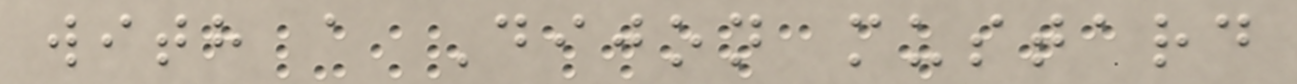with a Dijon mustard
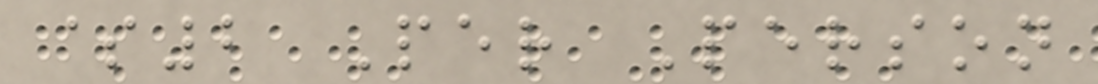$2 Per Person
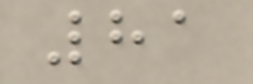81
